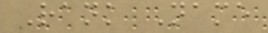Rank Name
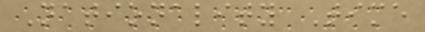Nationality Time
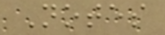Notes
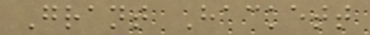Grant Hackett
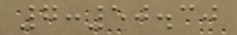7:50.30
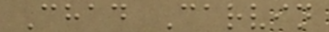Chad Carvin
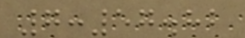7:57.82
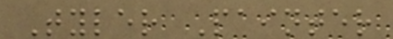Tyler Painter
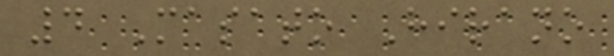4 Masato Hirano
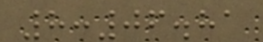8:06.81
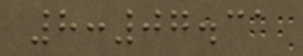8:07.31
